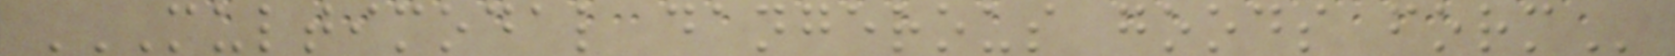MULTIMODAL DANGEROUS GOODS FORM
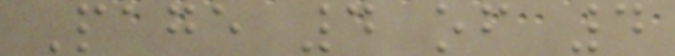Page 4 of 4
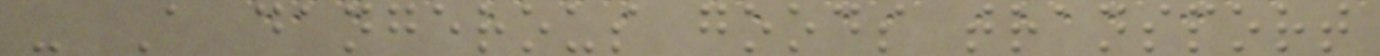- A dangerous goods transport
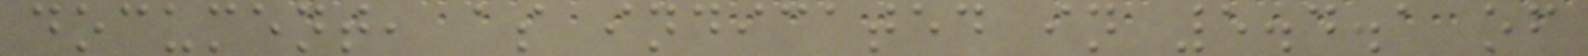document, as indicated in 5.4.1 of
